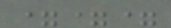===
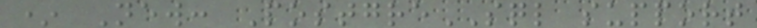* New: PostgreSQL support
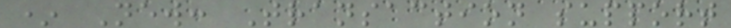* New: Transaction support
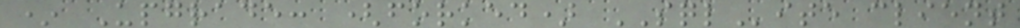* Upgrade: (forked) SQLite client
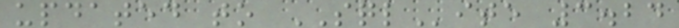updated to SQLite 3.24
